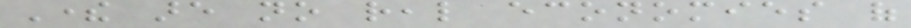There are no real economies of
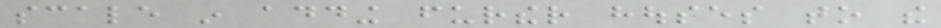scale in adding further houses to the
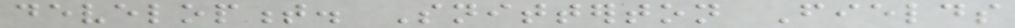development. Snitterton Fields
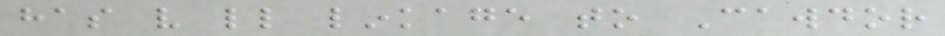has very little linkage to Cawdor
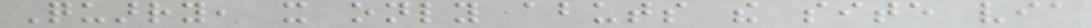Quarry, it only abuts the site via
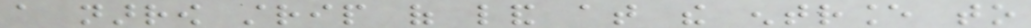a narrow strip of land at the entrance to
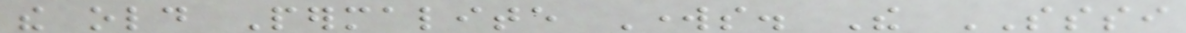the old Permalite Works. The SSSI
